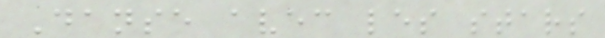Danse avec les stars
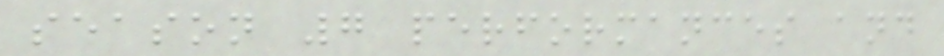season 7 performances and
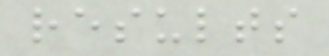results
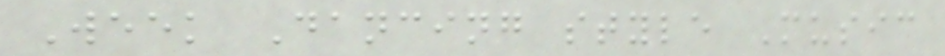Week Dancing style Music
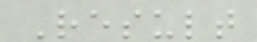Result
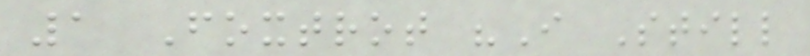1 Foxtrot "I Still
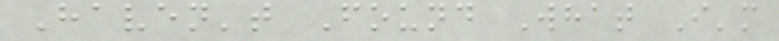Haven't Found What I'm
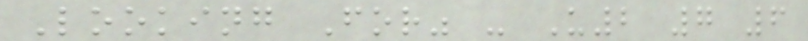Looking For" - U2 7 6
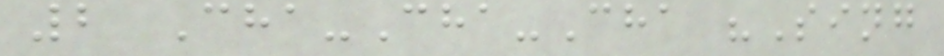2 Cha-Cha-Cha "Sing
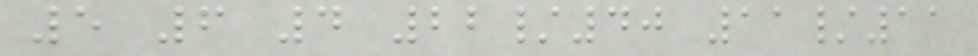5 6 4 22/40 11/11
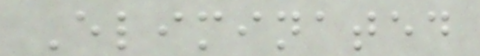Eliminated
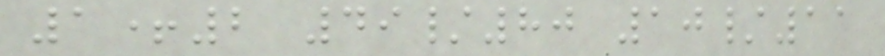1+2 49/80 10/11
